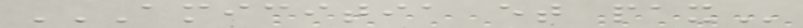AMICITIA ET PAX
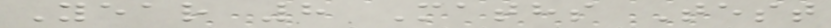Year 8 Maths Test
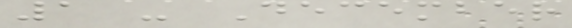1 - December
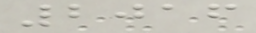2016
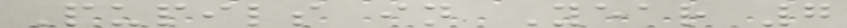Pupils in Year 7
